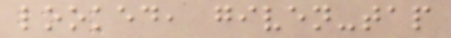looked, given-tap
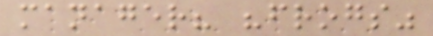manager? "frogs"
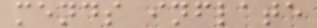mends inflate
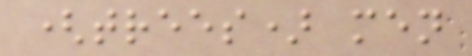(trees) men
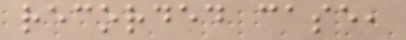recorded case,
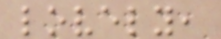lovely,
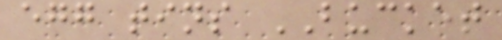egg tins BUCKET
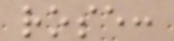rose:
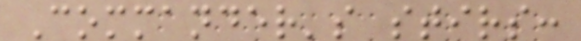Commander's stirs:
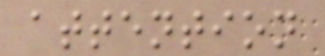attention
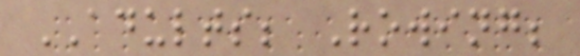ADULTS; Rowing;
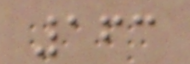163
